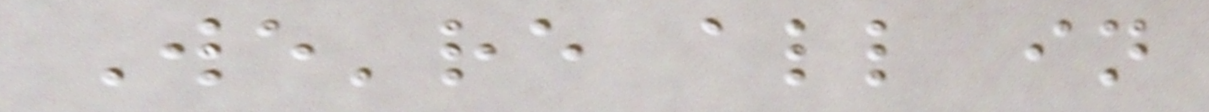We're all in
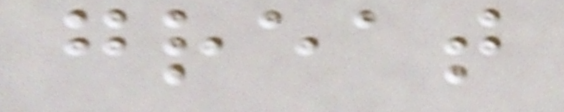great
